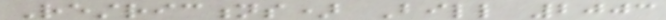Restrictions) Bill 2003
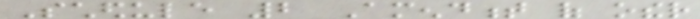Schedule 2 Amendment of other
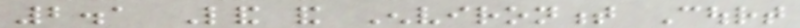2.1 Land and Environment Court
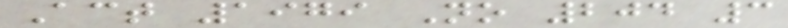Act 1979 No 204 3
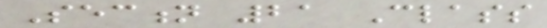Section 21 Class
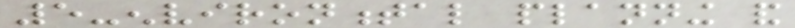5-environmental planning and
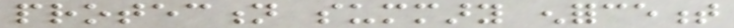protection summary enforcement
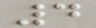4
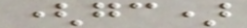(gc)
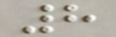8
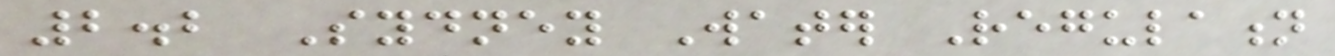2.2 Sydney Water Regulation
